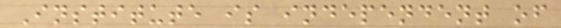Institute is independent of
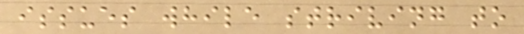issues while striving to
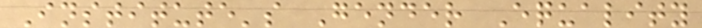Institute's Gender Equality
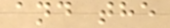and the
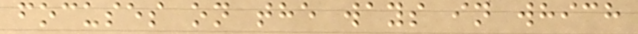focuses on the ways in which
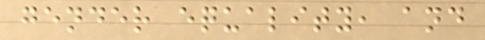gender equality, and
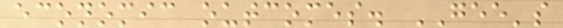economic outcomes. GEE's
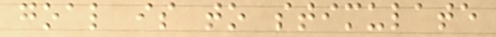goal is to stimulate
